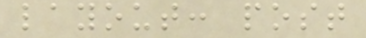layout: post
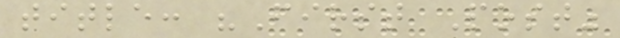title: "First Post"
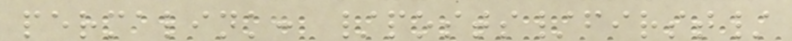permalink: /posts/first/
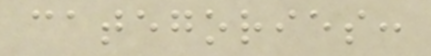categories:
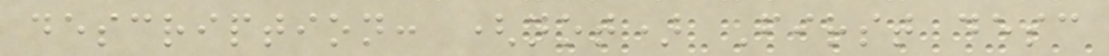description: (not) First desc
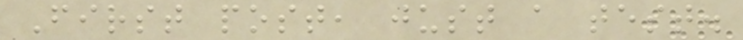First post, just a test.
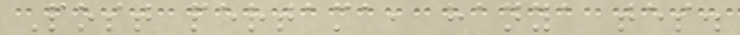Post pertama, hanya tes.
